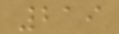219
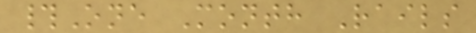#One Month Rails
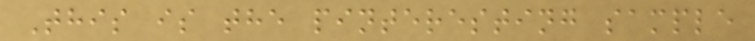This is the pinteresting sample
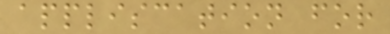appliscation for
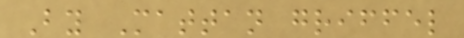By Mattan griffel
